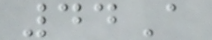44A
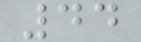44
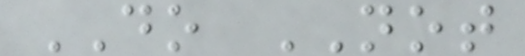DO NOT
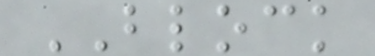BLOCK
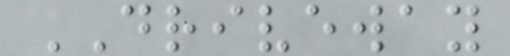DRIVEWAY
